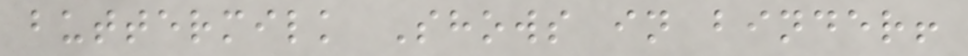buttermilk Shows in binder!
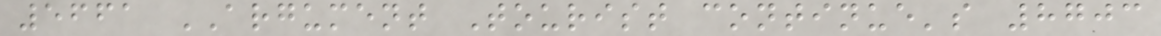5661 ARGUMENT Tourist continue's 8703
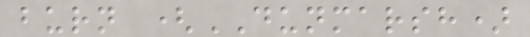burn (DUNMARSH)
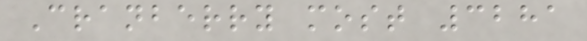Cranberry most 3281
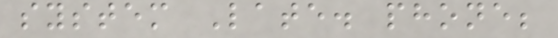system Late. phone;
